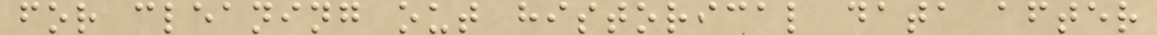for cleaning out historical data after
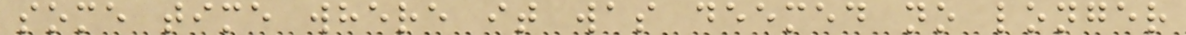some time where it was deemed no longer
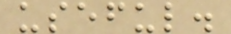useful.
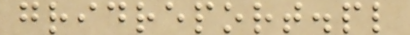gridreport.pl
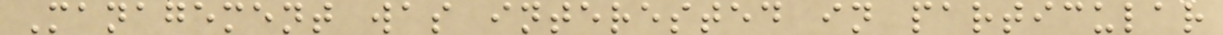Management was interested in particular
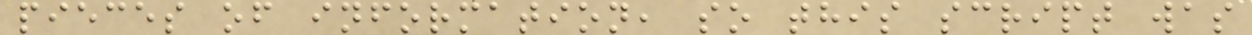pieces of information, so this script was
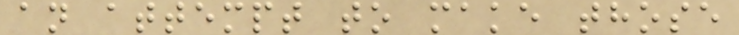an attempt to make those
